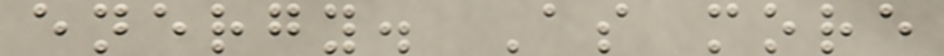energy. As more
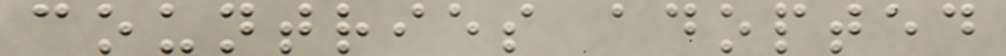countries adopted
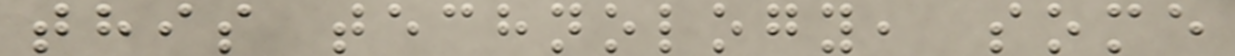this technology, some
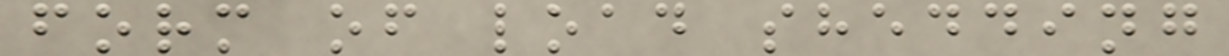form of load shedding
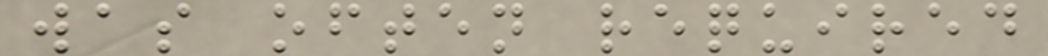was often required
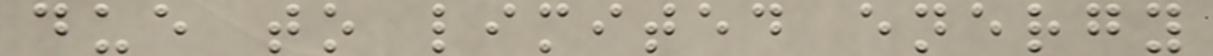due to limited energy
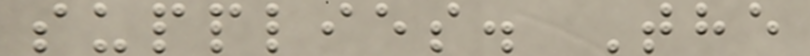supplies. The
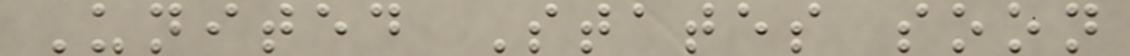United States soon
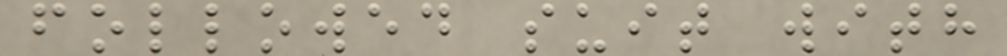followed suit with
